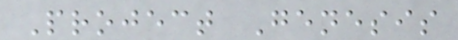Project Genesis
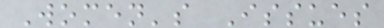Women's Issues
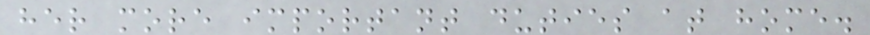her more important duties at home.
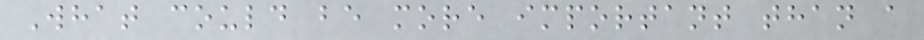What could be more important than a
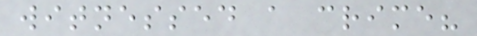witnessed a crime?
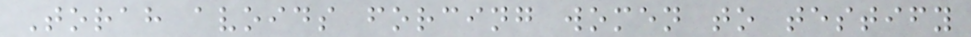Torah avoids forcing women to testify
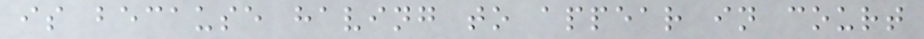is because having to appear in court
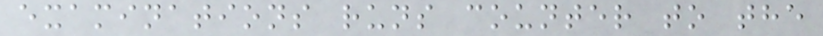examinations runs counter to the
